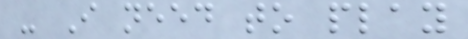- I need to play
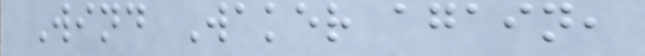Wind Waker again,
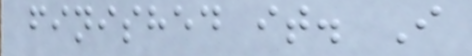finished it. I
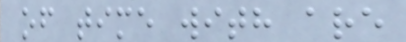of time with are
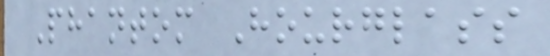Phantom Hourglass
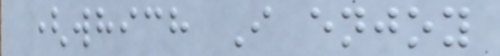(which I enjoy
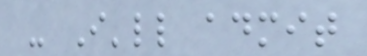- I'll admit
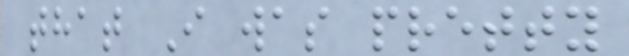that I was pretty
